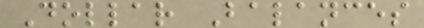Dollar Balances
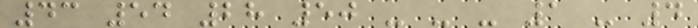43 54 28 50 - - - 1 - 4
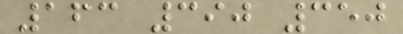163 390 350
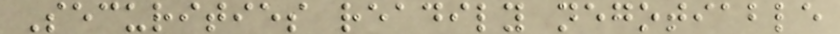Securities readily negotiable
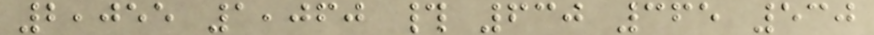2,055 1,060 # 630 365 530
